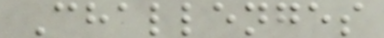Challenges
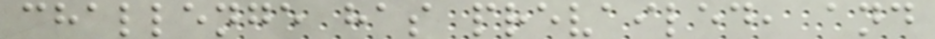challenge has prevailed, and
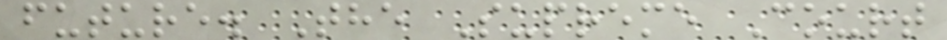future. The Supreme Court
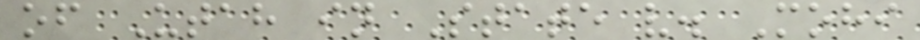of Utah in State v. Mohi
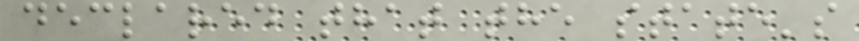declared that the state's
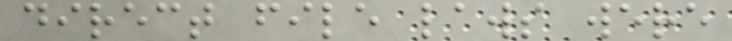direct file laws were
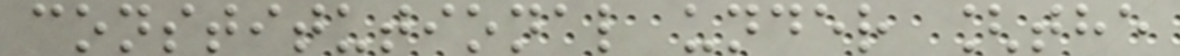constitutional under [the
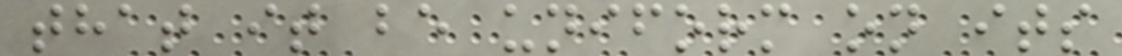that it be uniform on its
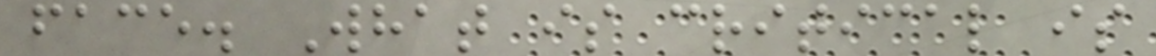face. What is critical is
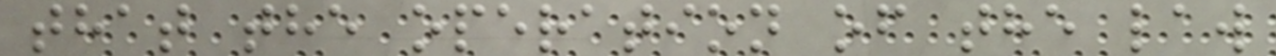that the operation of the law
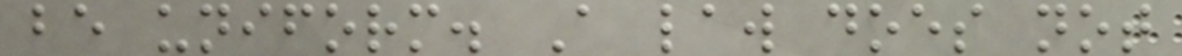be uniform. A law does not
